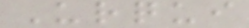Urqui
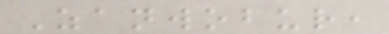Zanwobur,
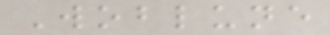Woblune
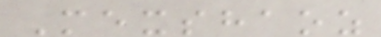Mexshaoz
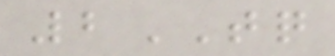2TQ
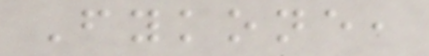Fykone,
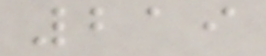219
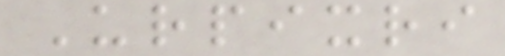Urpixri
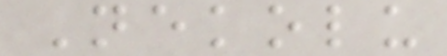Nekolu
